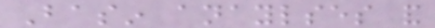Basin anaylses and
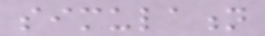simulation
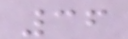36
